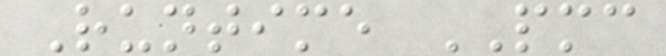Runtime PMC
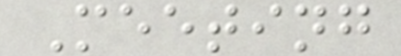Meeting
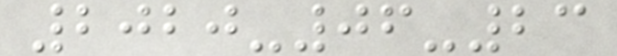2020-06-23
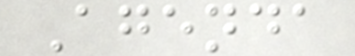Agenda
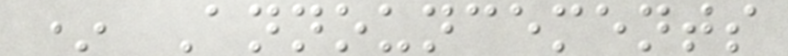* Announcements
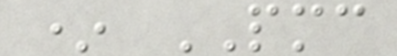* PMC
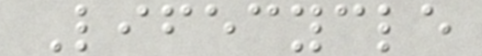Lifecycle
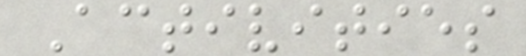Activities
